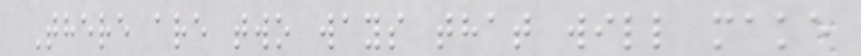There are two ways that will make
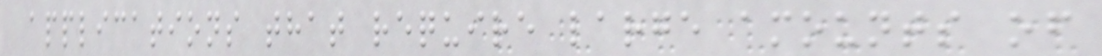applications that require large amounts of
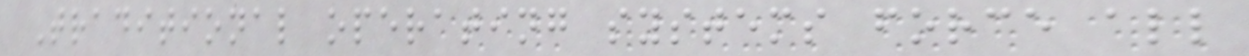Traditional operating systems force all
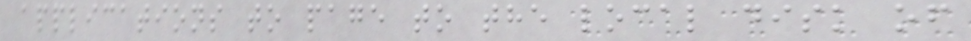applications to page to the local disk of
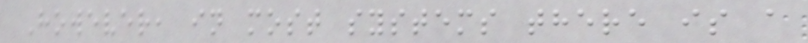However, in most systems there is a
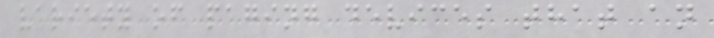variety of paging devices that an
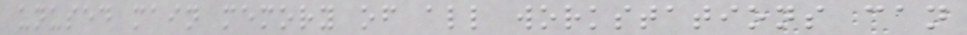unused main memory of all workstations can
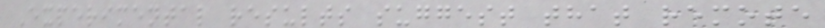Experimental results suggest that remote
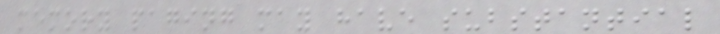memory paging may have substantial
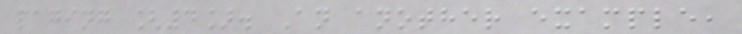paging [4]. An another example,
